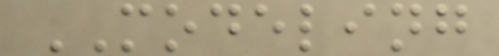MODELING
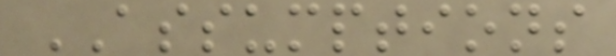ASSUMPTIONS
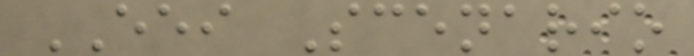EEI Scenario
